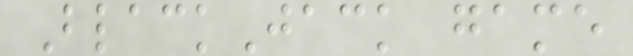BlackJack game
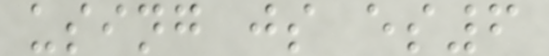using js es6
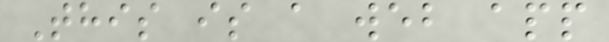This is a web app
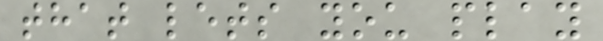that lets you play
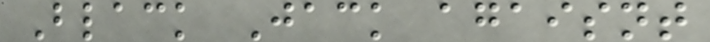Black Jack agaisnt
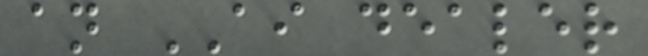an AI dealer
